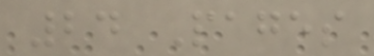24 Pages
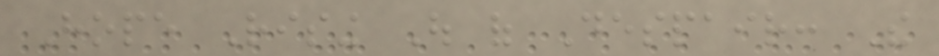Hope Rising Out of Despair: The
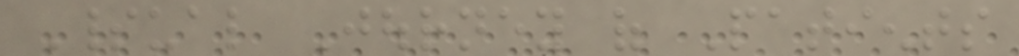Spiritual Journey of Patients
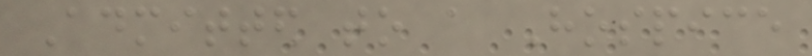Admitted to a Hospice
